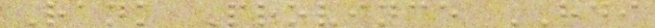Rank Province HDI
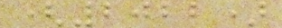(2022)
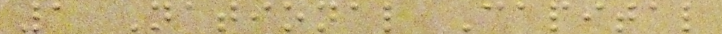1 National Capital
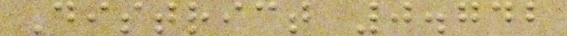District 0.742
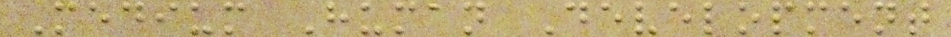Medium Human Development
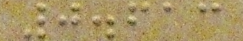0.613
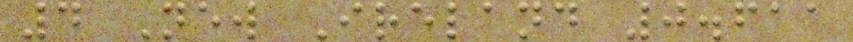4 New Ireland 0.611
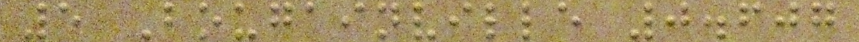5 Bougainville 0.607
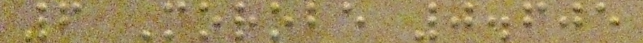6 Morobe 0.605
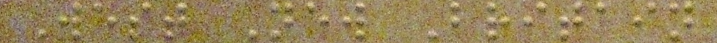West New Britain
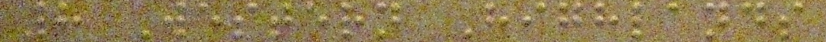8 Western Highlands
